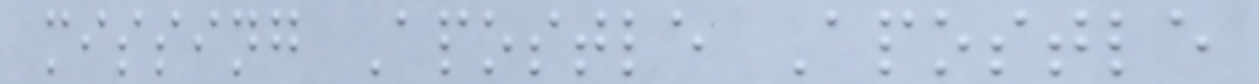missing Apostle Apostle
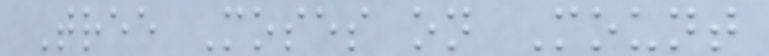Tree Moses on Mount
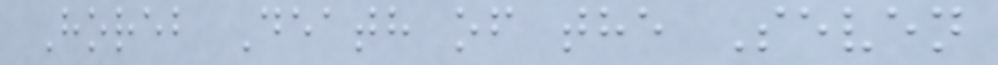Horeb Death of the Seven
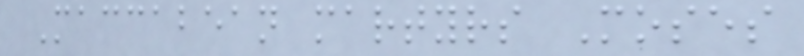Maccabean martyrs Moses
